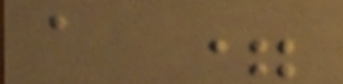a =
